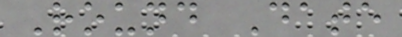Round Date
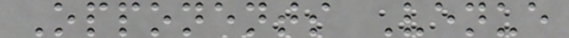Opponents Venue
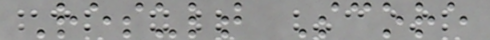Result Score
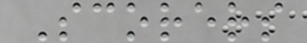Scorers
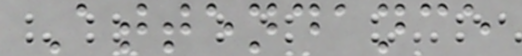Attendance
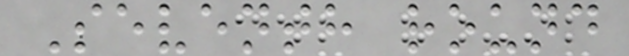Seventh round
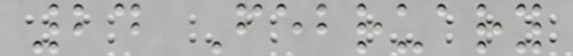24 February
